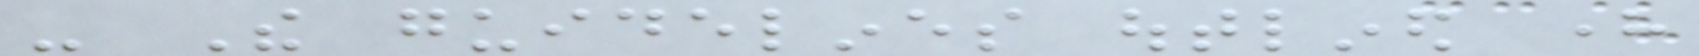- The guidelines outlined here
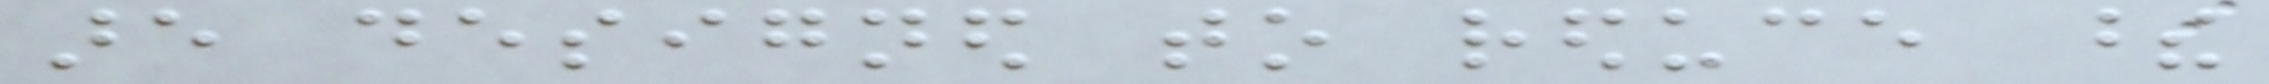are designed to reduce these
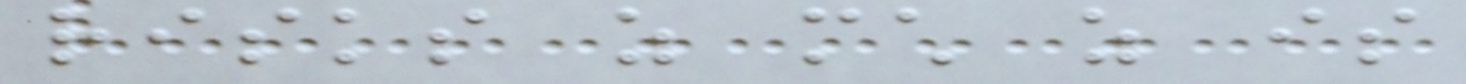risks as much as is
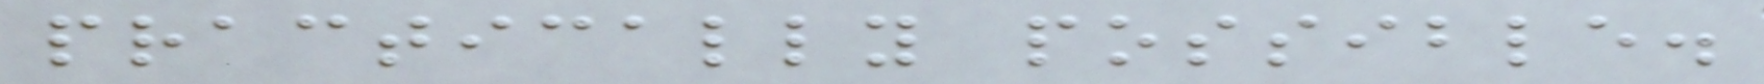practically possible.
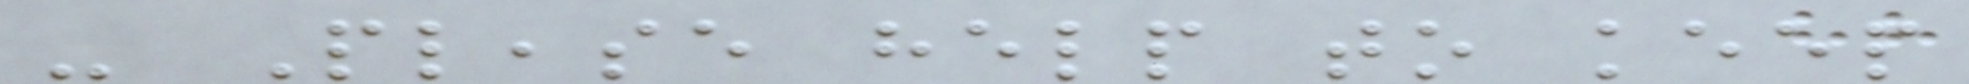- Please help to keep
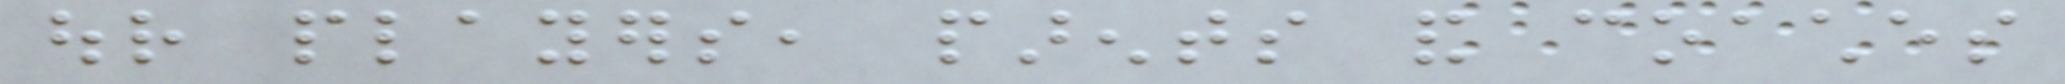our players, parents and coaches
